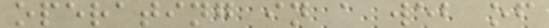operating in a web of
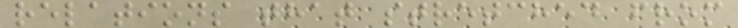relations that stretched from
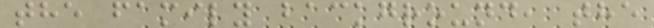the family background, the
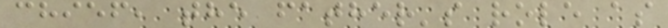chief, the father's role as
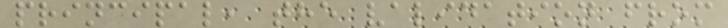principal, the validation from
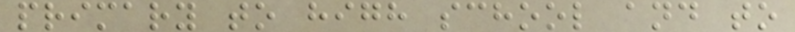primary to high school and to
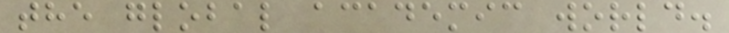the global academic world.
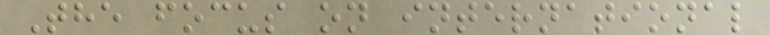The focus on international
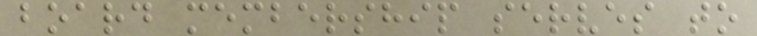board membership serves to
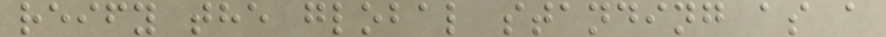reify the global standing as a
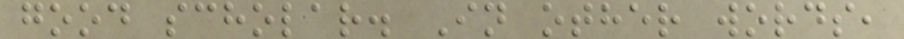good scholar. In other words,
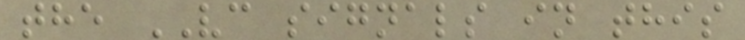the VC signals in this
